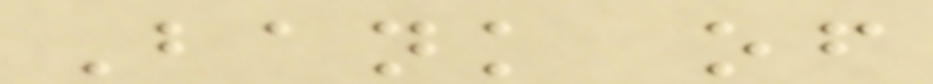Bank of
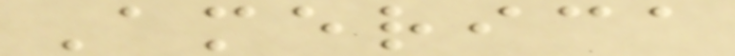America
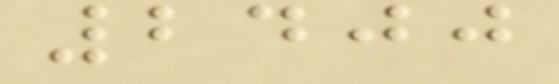2400
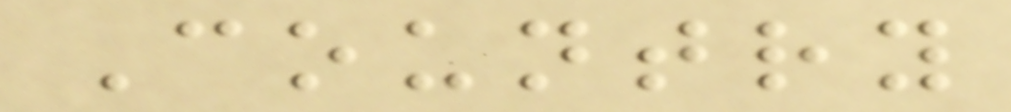Country
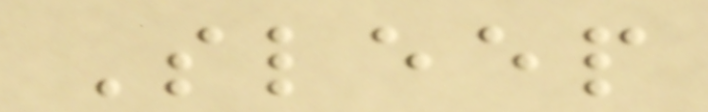Sleep
